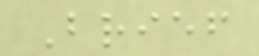Brief
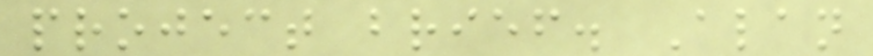project brief. Alan
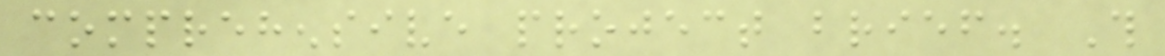comprehensive project brief. This
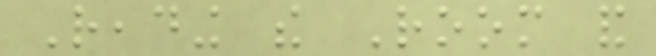Reading the Room and
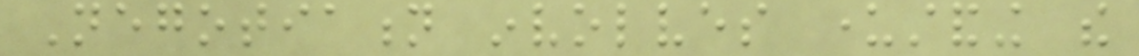Negotiation involves understanding the
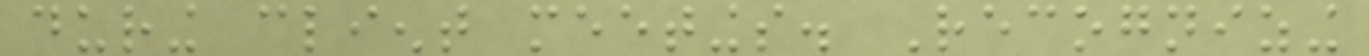during client meetings. Recognizing
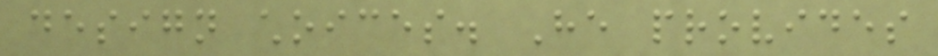design choices. He provides
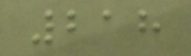218
